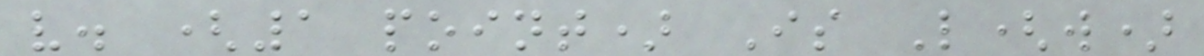v. (1 point) Is L(w)
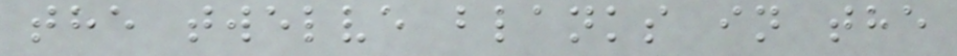the twelve blanks in the
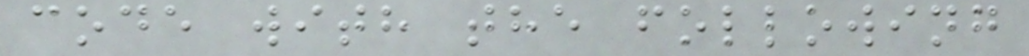code with the following
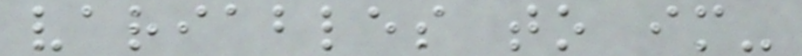variables to im-
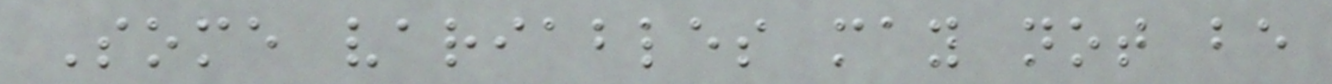Some variables may not be
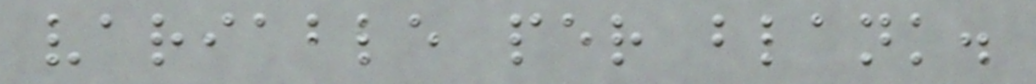variable per blank.
